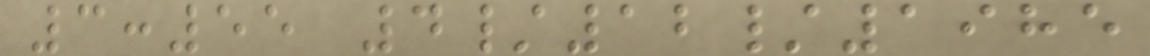3:55 4/12/1985
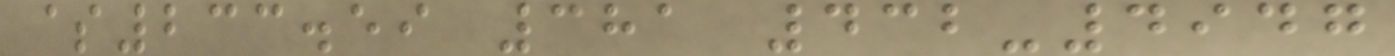$233.59 381 432-4947
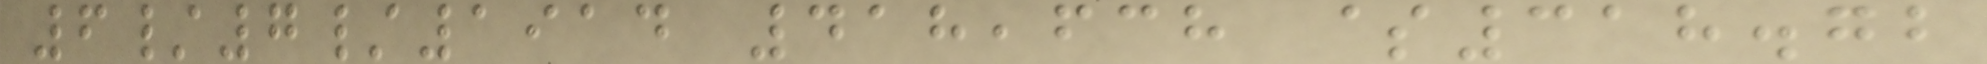6/7/1914 418,638 $318.72
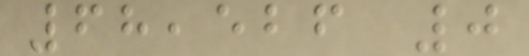68,526 0
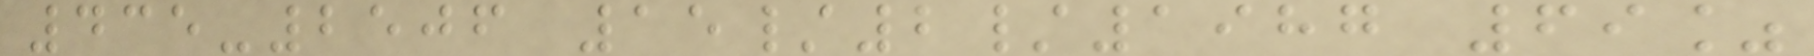435-2506 15/2/1987 69%
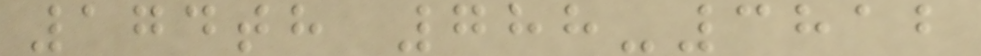174th 788-3812
